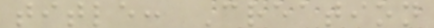title: Creation
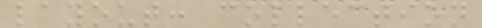layout: collection
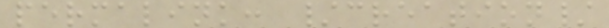permalink: /creation/
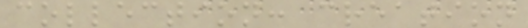collection: creation
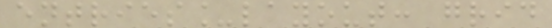entries_layout: grid
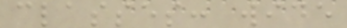classes: wide
